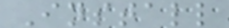Install
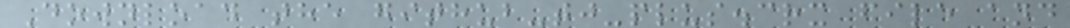Download the github-tj-plus.crx file and
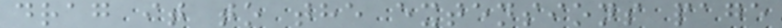drag it to the extensions page
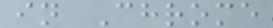in Chrome
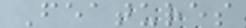Features
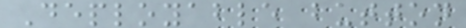Deployable button
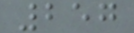257
